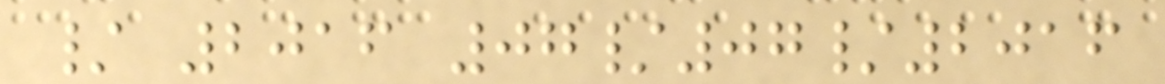/ 2016 07/07/2016
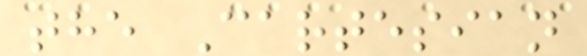the Cartesian
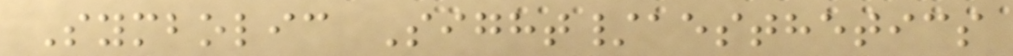Symbolic Sight/aesthetics
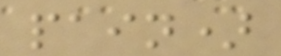pain)
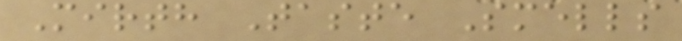Mirth Taste Smells
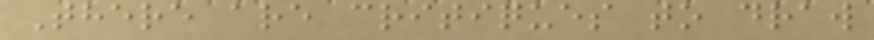There are critiques to draw
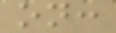on:
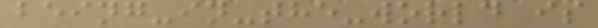being-in-the-world is
